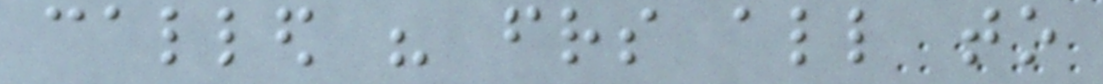called his friends all to
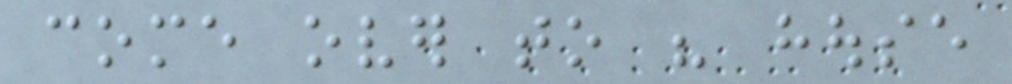come over to his house
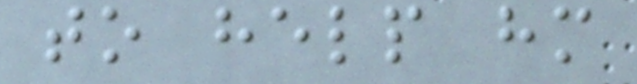to help him
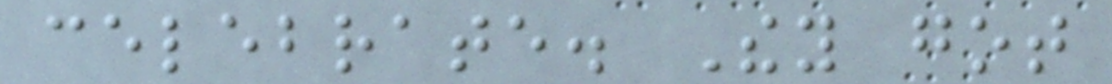celebrate. They got
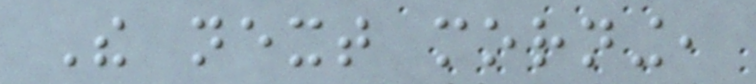The next morning,
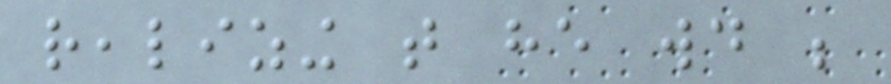realizing that he would be
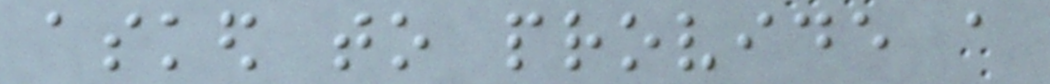asked to provide a
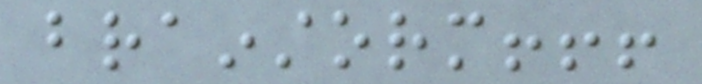brainstorm!!!
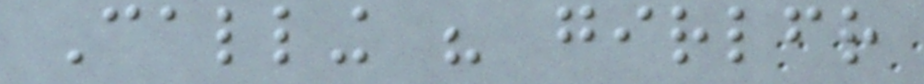Calling his girlfriend
